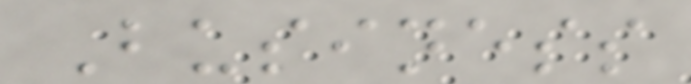Business
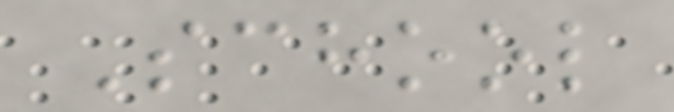School
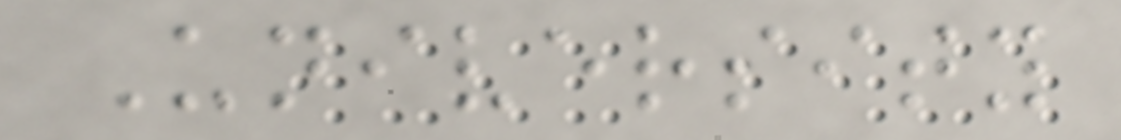University
